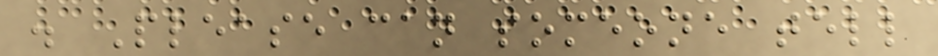. Please can someone tell
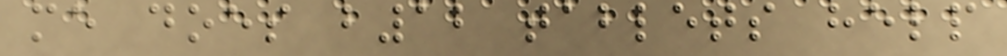me does b12 tablets help
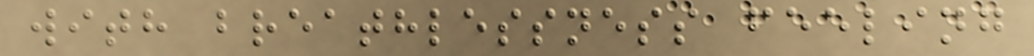with breathlessness feeling
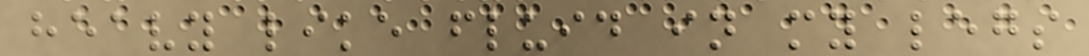heavy like fluid in my legs
